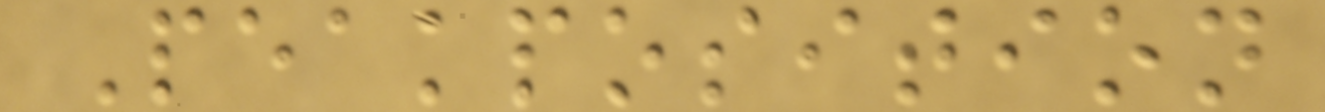Peakposition
